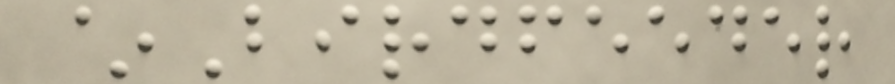~Birdfeeder
